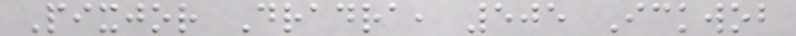Pixjor Dradra, 505 Ickwob
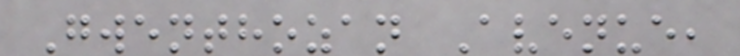Gwenthozan Avenue,
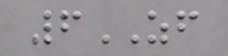6ZF
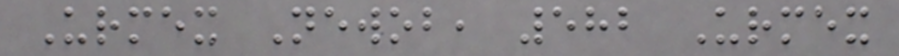Urmex Newob, 582 Urmex
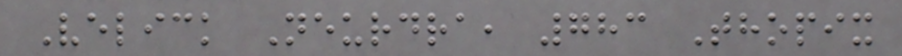Velick Neurdra, 783 Thopix
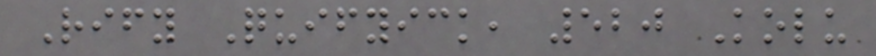Rify Quifyick, 520 Kolu
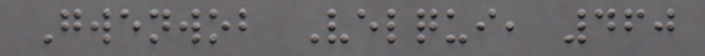Gwenwob Velqui, 460
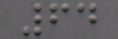64
